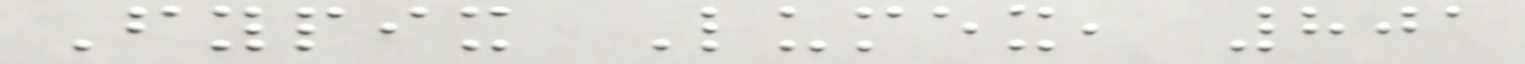Fypix Lumex, 801
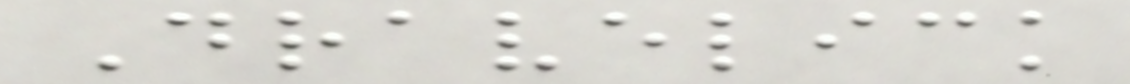Dravelick
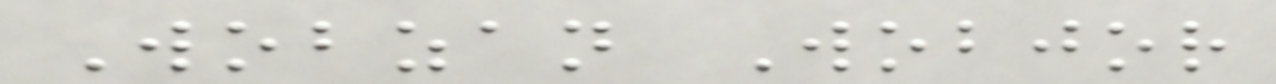Wobzan Wobjor
